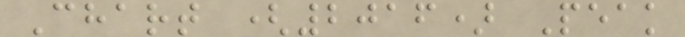Chart (2016) Peak
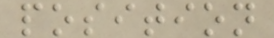position
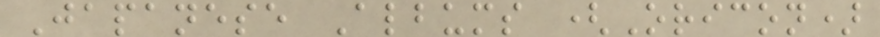Japanese Albums (Oricon)
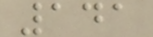141
